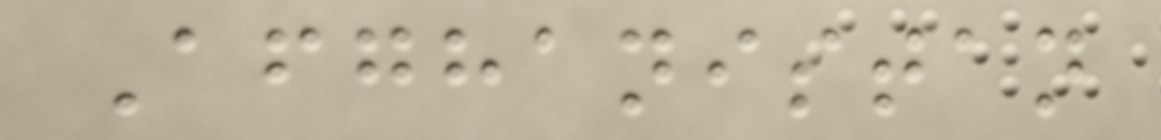Afghanistan
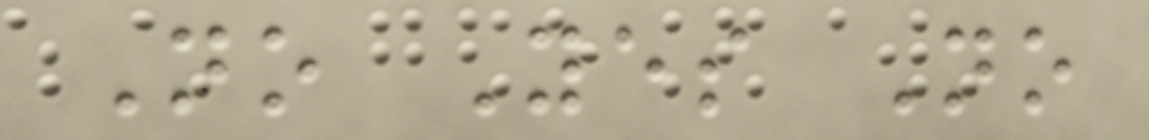No Yes No
